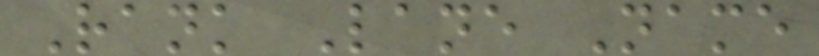Rank Lane Name
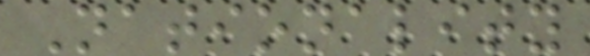Nationality
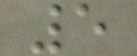5
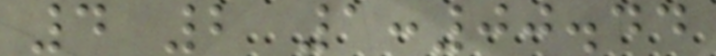4 2 1:00.44
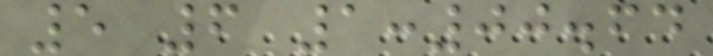5 6 1:00.64
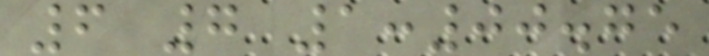6 7 1:00.75
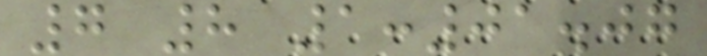7 8 1:01.07
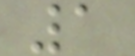1
